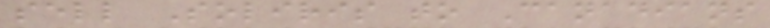sell Soliris to Canadians
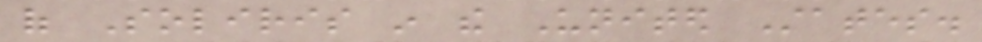of Soliris in the United States.
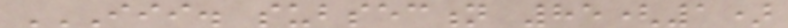III. SUBSECTION 85(1)
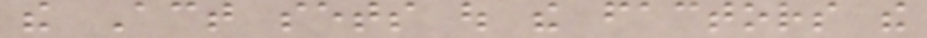the Act sets out the factors the
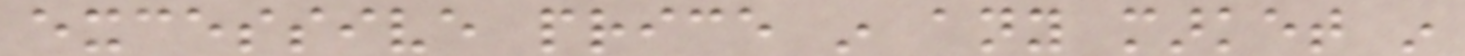excessive price in any market in
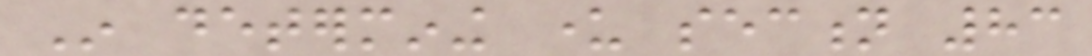In determining under section 83
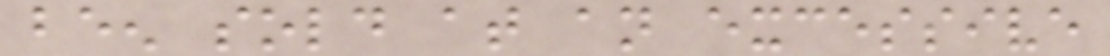been sold at an excessive
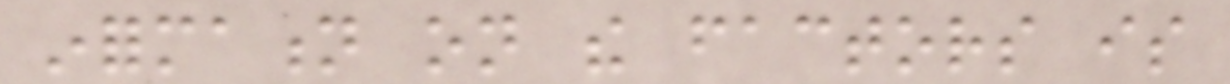information on the factors is
